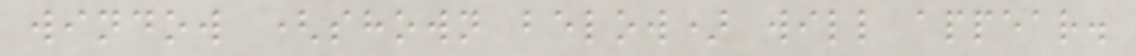window (shown below) will appear.
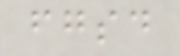fgsd
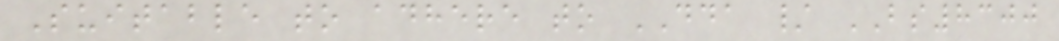Suitable to adhere to DDA / BS8300
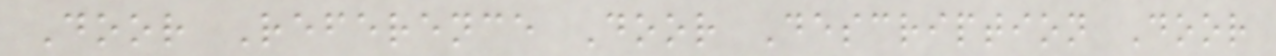Door Reference Door Description Door
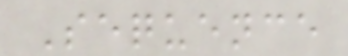Sequence
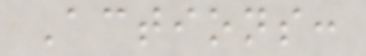Actions:
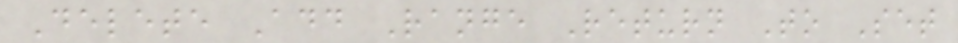Delete Add Range Return To Set
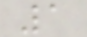1
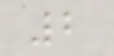2
